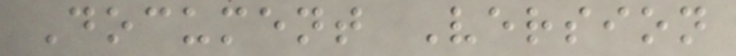Document Version
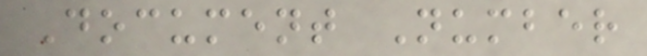Document Number
